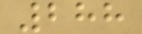288
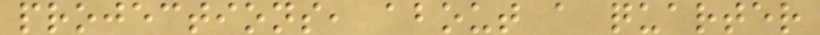projections, about a quarter
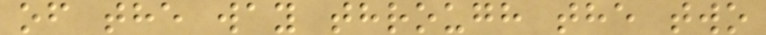of the way through the two
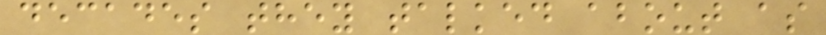decades they talked about as
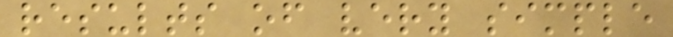results of very simple
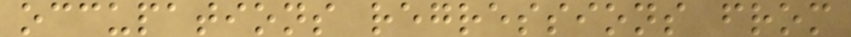occupations regressions from
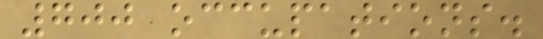700 occupations.
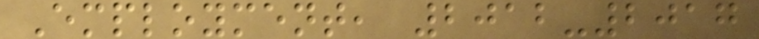Employment, 2012-2017
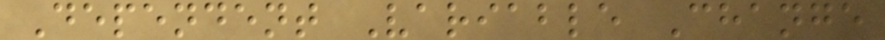Dependent Variable Change
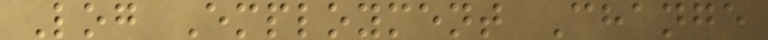Log Employment Change
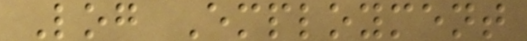Log Employment
